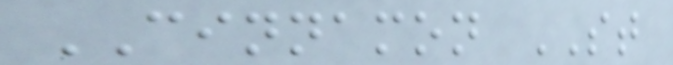CINNAMON ST
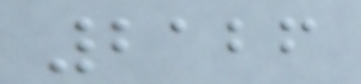2126
